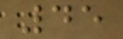45
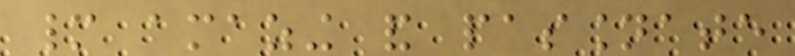many amazing and passionate
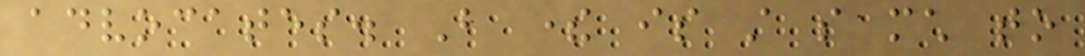advocates. But there is still so much to
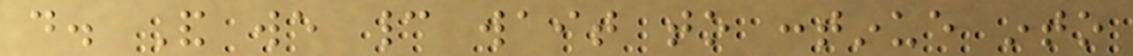do. And we cannot wait to continue into
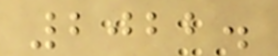2022.
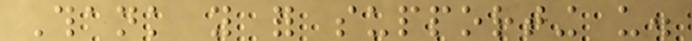Thank you for supporting us.
